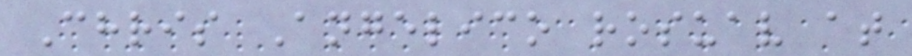Chris Angelico rosuav at
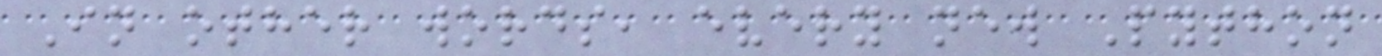In other words, every new Python
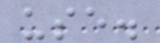use.
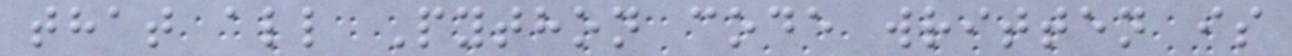that all Python code written is
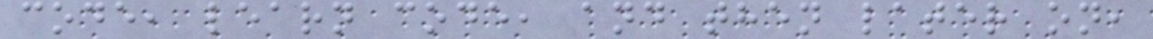code, learn code, and then later on,
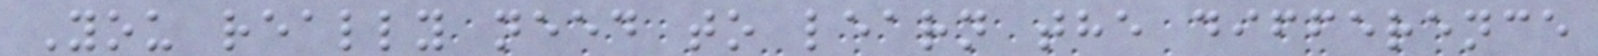You really need to learn the difference
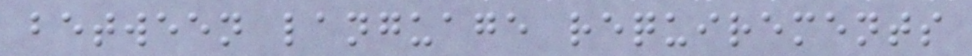between language requirements
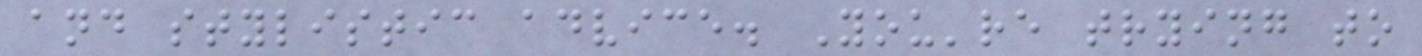and stylistic advice. You're trying to
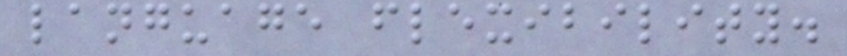language flexibility.
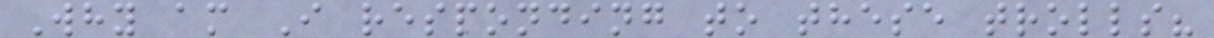Why am I responding to these trolls?
